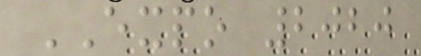EXPO 2020
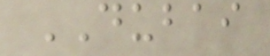DUBAI
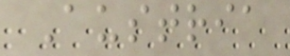Austria
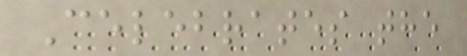Celebrates the
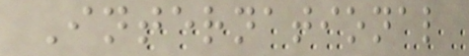International
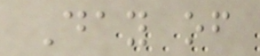Day of
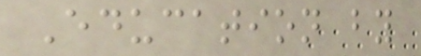Education by
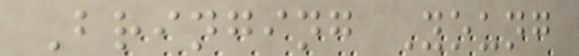Bringing Young
